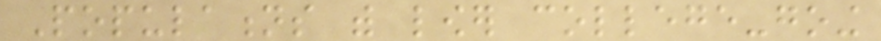Populations with lower college-going
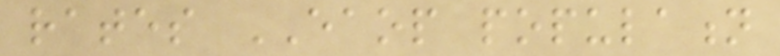rates EAOP population
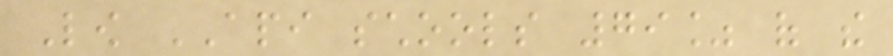Low API schools 79% of the
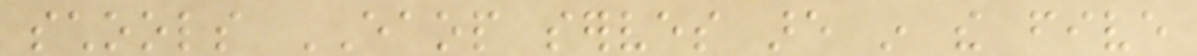schools EAOP serves are in the five
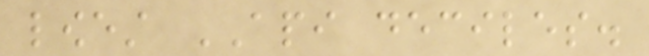lowest API deciles.
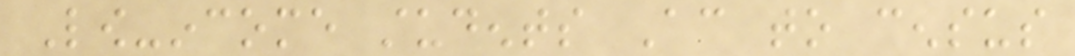Low-income students According to census
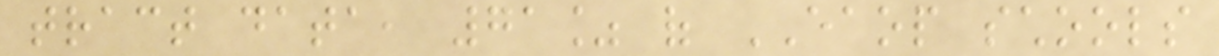tract data, 71% of EAOP schools
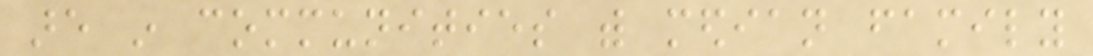are in communities with median family
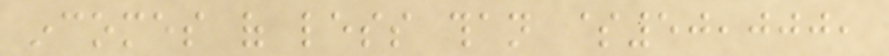incomes of less than $50,000,
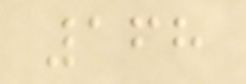168
